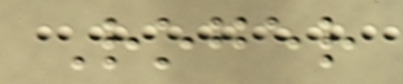Roger
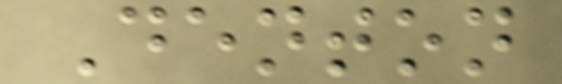Denton
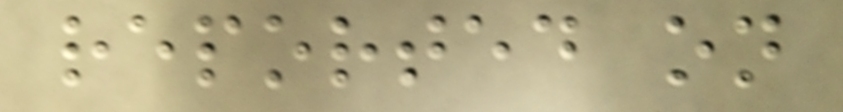reported on
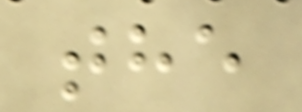the
